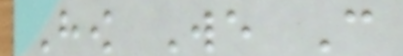How We Can
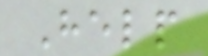Help
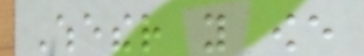Whether you owe
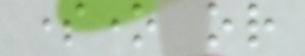someone or
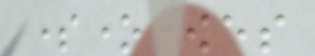someone owes
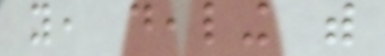you, dealing with
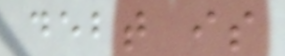debt is
